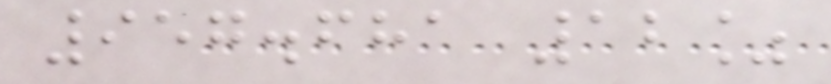957.681 12%
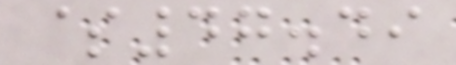$47.49
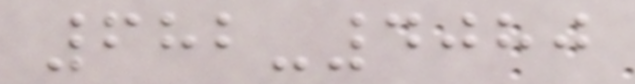682-4080
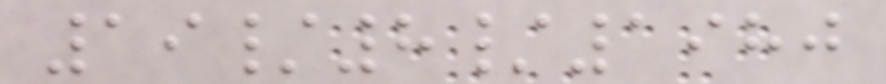19/8/1980
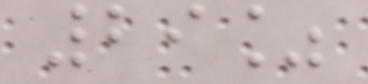29%
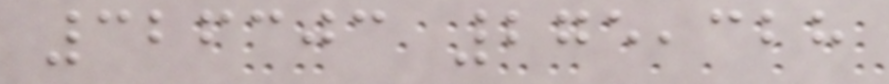326303 275,328
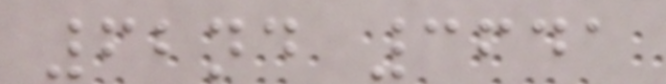62nd 3641
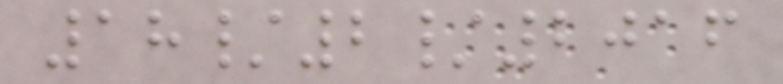18/2/2016
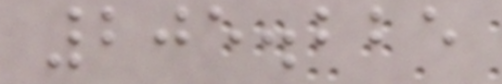205.225
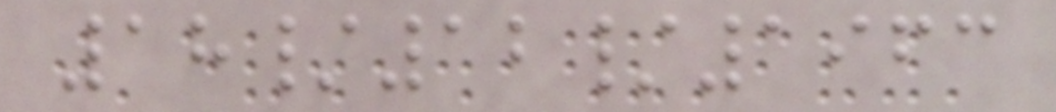18/12/1963
